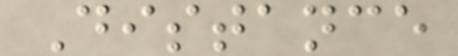Distance
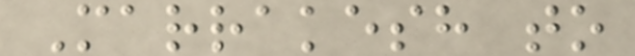Marrakesh to
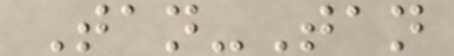Tan-Tan
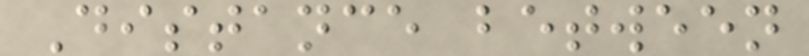Distance between
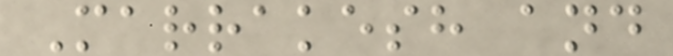Marrakesh and
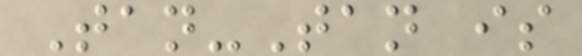Tan-Tan is
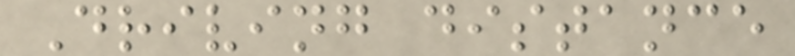Driving distance
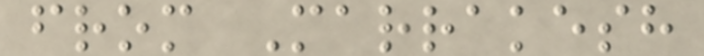from Marrakesh
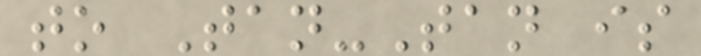to Tan-Tan is
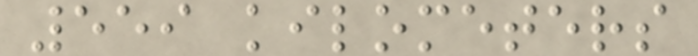559 kilometers
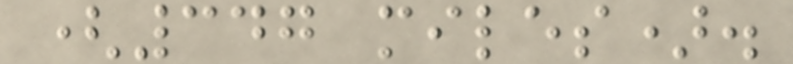(347 miles).
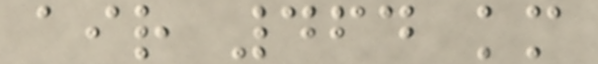air 464 km
